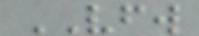VFW
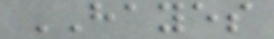HAYES
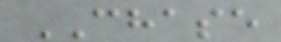CHASE
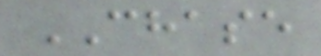CHASE
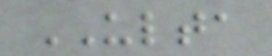ULTA
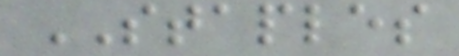STAPLES
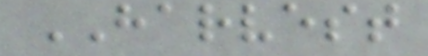HARVEST
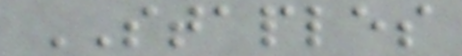STAPLES
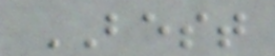BEST
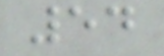54
